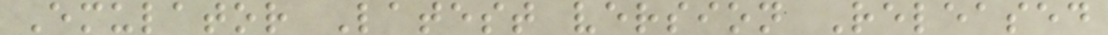Emulator Latest version Released
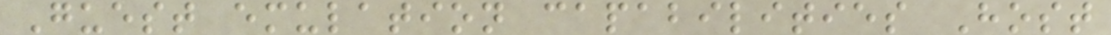Guest emulation capabilities Host
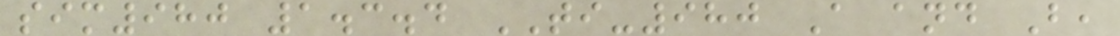sim980 1.3.4 TI-980 A and B,
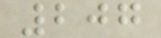207
